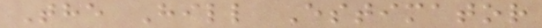The Hill Estimator
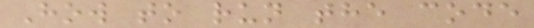How to run the code
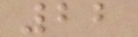22
